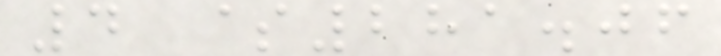4 $281.06
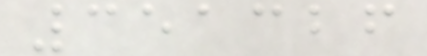351326
